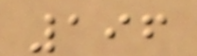196
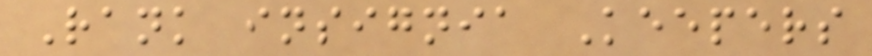Rank insignia Keepers
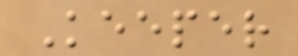Keeper
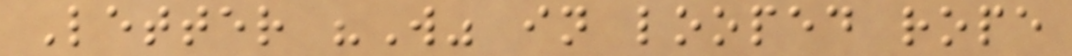Letter "W" in looped rope
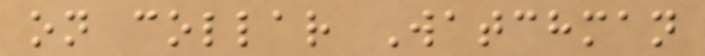on collar Watchman
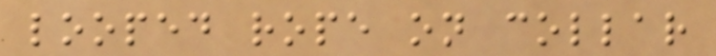looped rope on collar
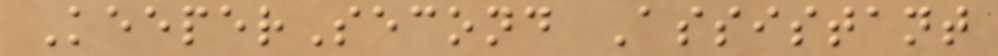KeeperSecond Assistant
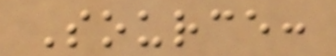Source:
